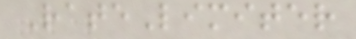RateLimiter
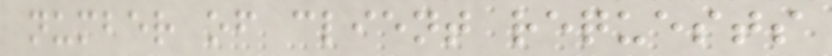number of client requests
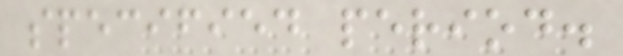specified period.
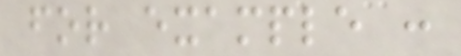for example :
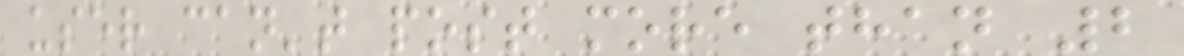user can't post more than 2
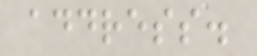address.
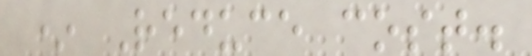* Reduce cost.
